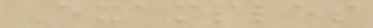Examples
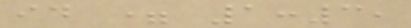id = 1:3,
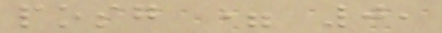posg = 0,
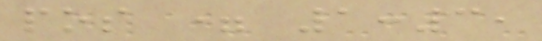pos = 1:3,
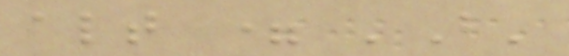alt = 'B'
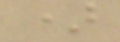)
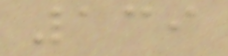139
